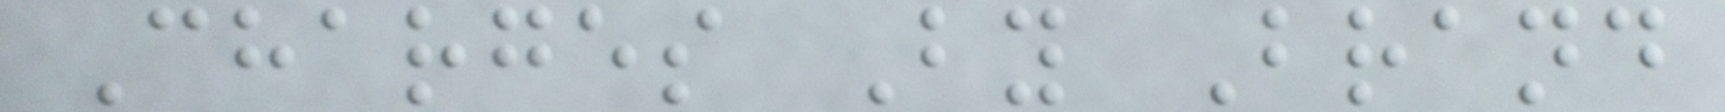Charges By Brand
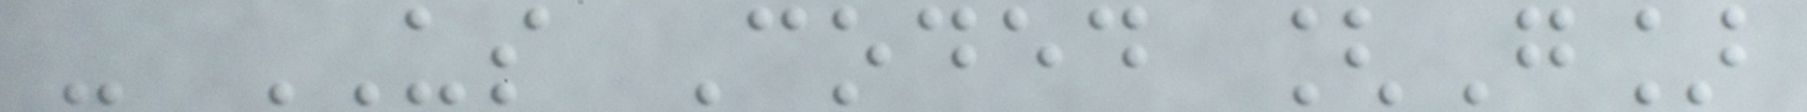- US Coded [G]
